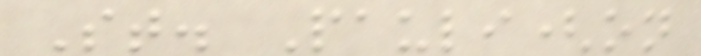St. Pauli(on
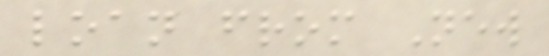loan from New
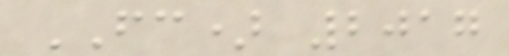FC) 2017
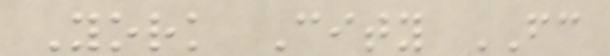York City FC
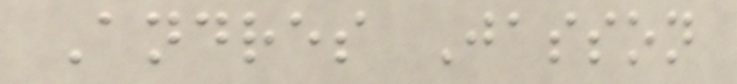Andres Jasson
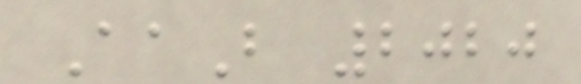AaB 2020
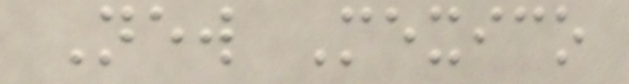New Mexico
